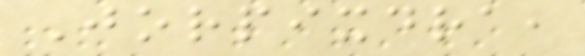Jorpixdra,
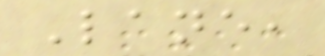Lane,
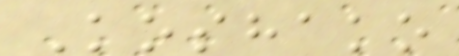Koshako
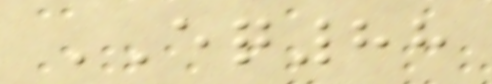EQ88
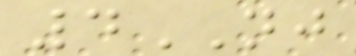4NJ
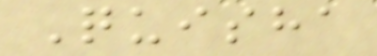Quisha
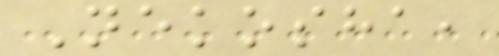Nekosha,
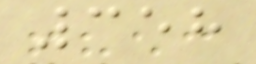358
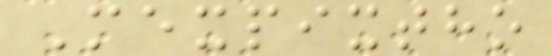Mexpixtho
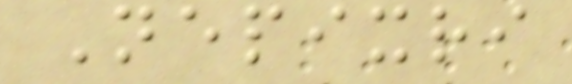Nepixri
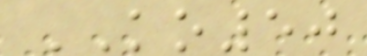KO50
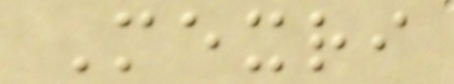Mexri
